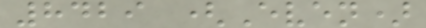8429 (Even)
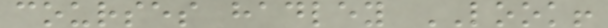courses hadley LOOK!
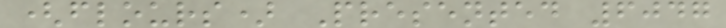(flours) Presented 6047
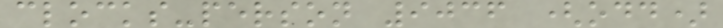clocks-person 9036 (odd)
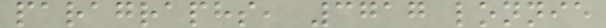paragraphs, 3717 lonnie
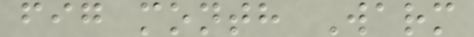fig month Warm
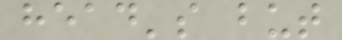head's but
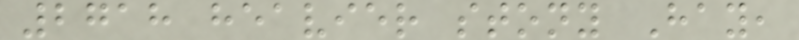2718 heavier stony Hay,
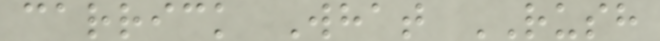carrick What RUSH
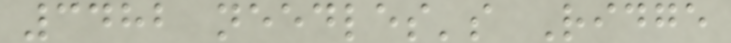3482 needles's Ridge
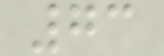73
